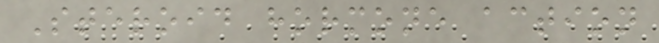Steroid hormone action
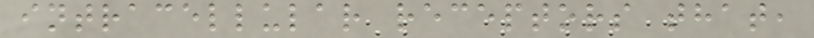intracellular receptors that,
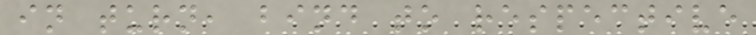in turn, bind to respective
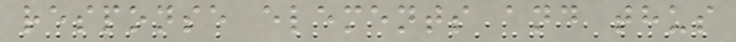response elements and thus
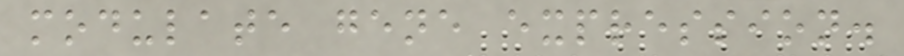modulate gene expression.
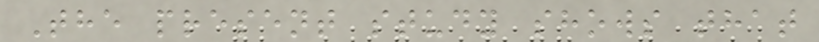The present study shows that
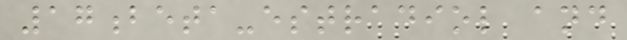17beta-estradiol and
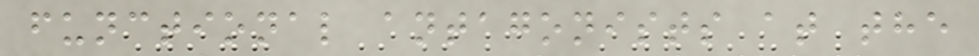functional antagonists at the
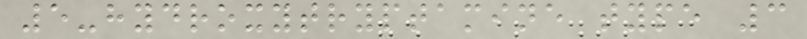5-hydroxytryptamine type 3
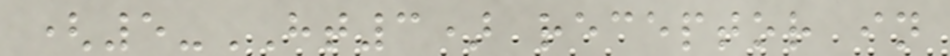(5-HT3) receptor in
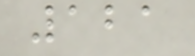121
